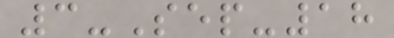3-Sep-18
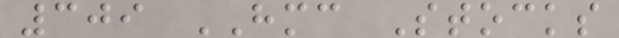309 HMC Stocks
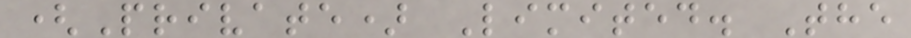(Private) Limited. The
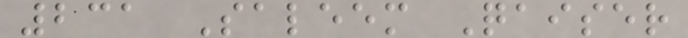231 Saleem Qaiser
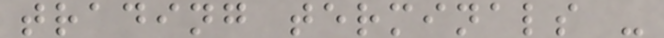trading terminals -
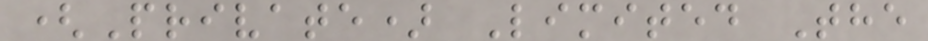(Private) Limited The
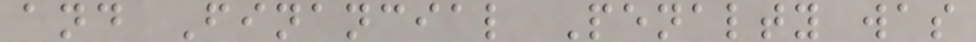and Financial Penalty was
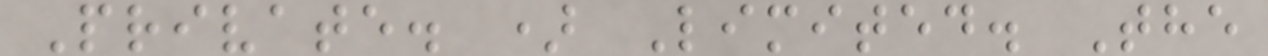Private. ) Limited. The
